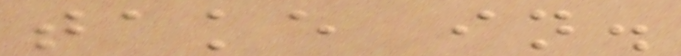take in.
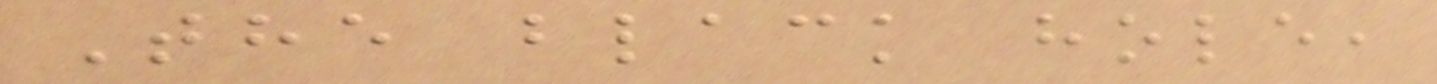The black hole,
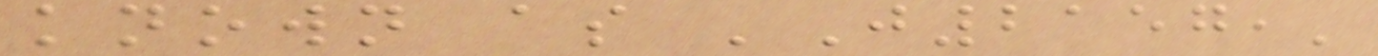known as 'J2157,'
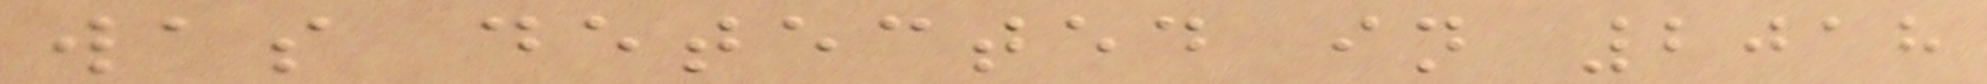was detected in 2018
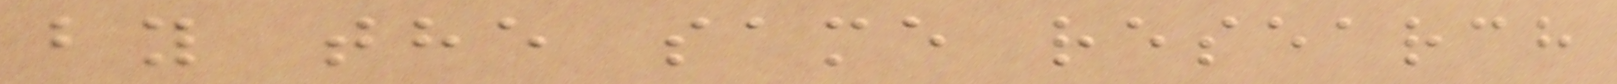by the same research
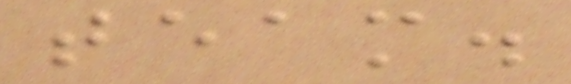team.
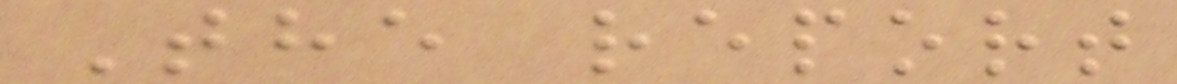The report
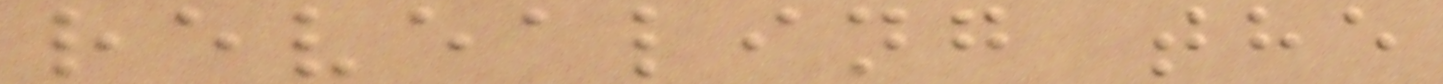revealing the
